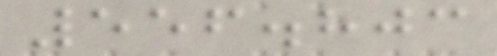556.803
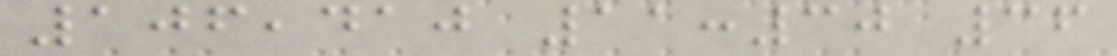106,410 11:30 36
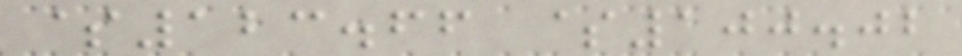$123.66 $100.02
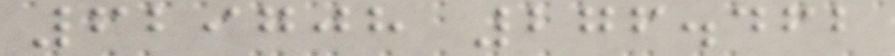629708 276.462
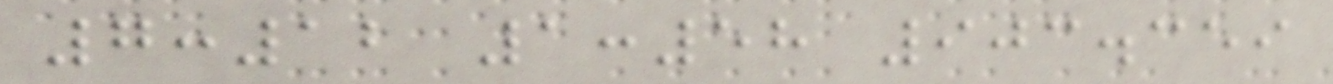7:12 1:58 903.359
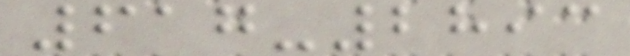617-2893
